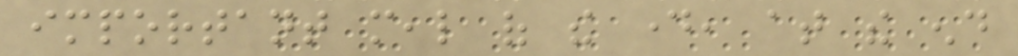important meal of the day, at the end
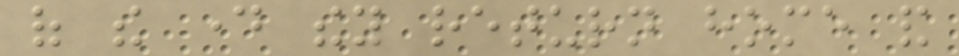of the day they return home and
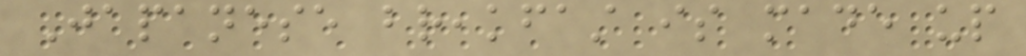Japanese breakfast is made up
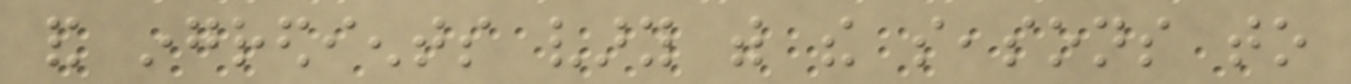and ingredients vary with the seasons to
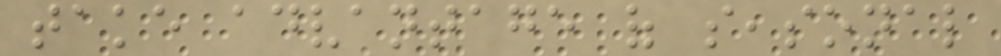take advantage of seasonal
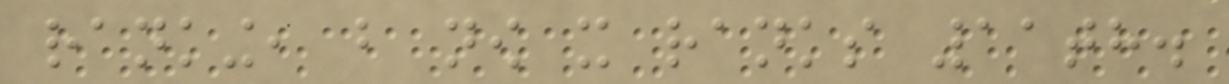ranking, but now it ranks 11th.
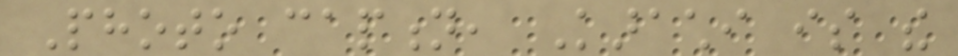Photo caption, Karachi is the
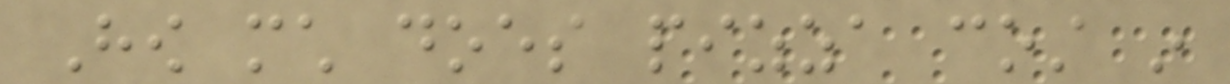How much does pizza cost in
